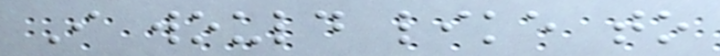I would like to
